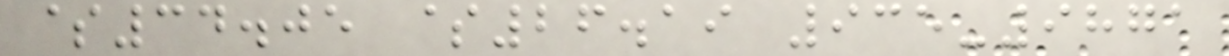$34.05 $26.19 935-9871
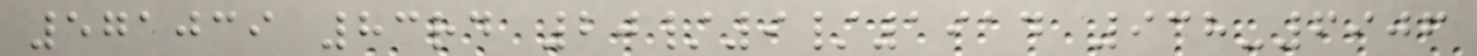571039 83rd 20/9/1914 938-6906
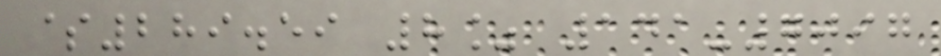$289.59 8% 141-7097
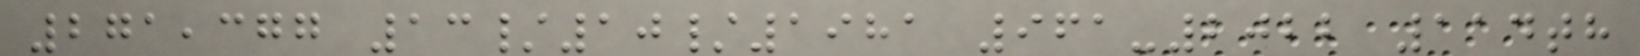271,377 13/10/1981 961-2022 114th
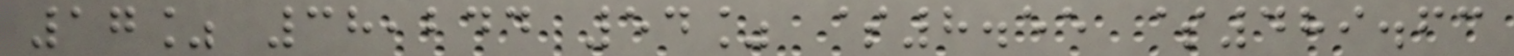17% 38,244 54% $8.55 $489.63
